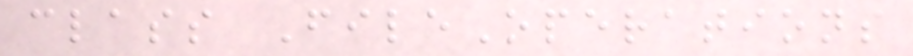class FileOperations
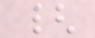{
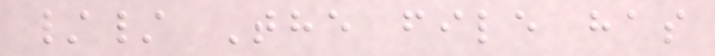// The file has
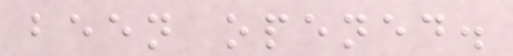been opened.
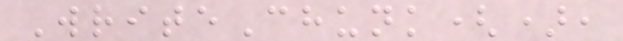WriteChunk(),
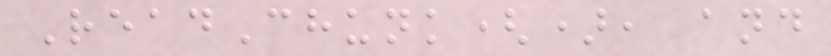ReadChunk(), and
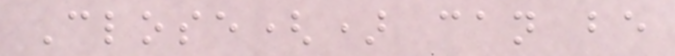Close() can be
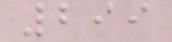299
